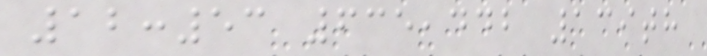12:53 635,442 139th
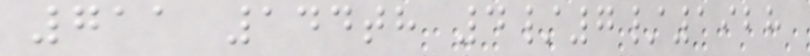711 144th 4/7/1928
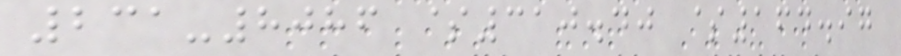231-8086 $310.40 $164.97
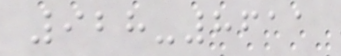928-8611
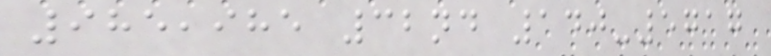985,985 32nd 140-5717
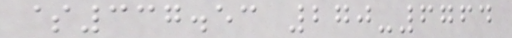$337.53 270-6764
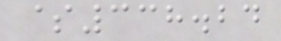$338.24
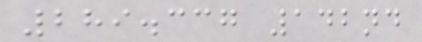289.337 142nd
